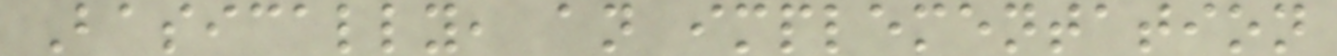Basically, an implementation
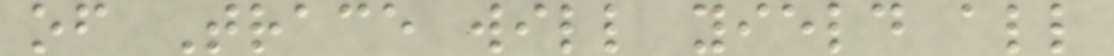of Trace will yield all
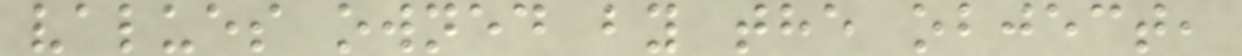values owned by the object,
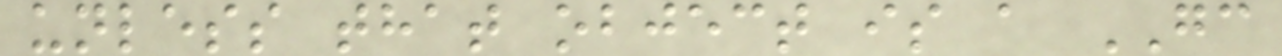unless that object is a GC
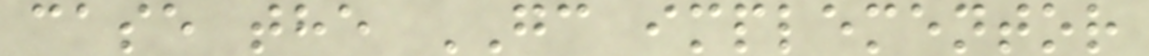case the GC implementor
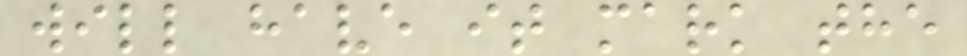will have it mark the
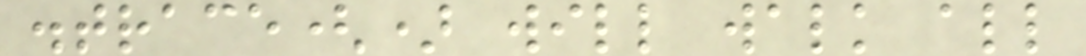.trace() will walk all
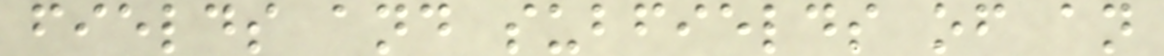fields and subfields of an
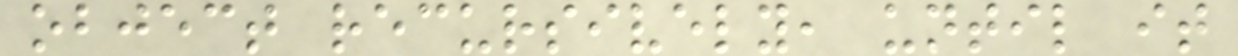object recursively, until it
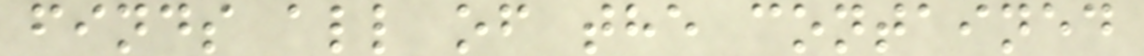finds all of the contained
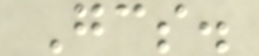Gcs.
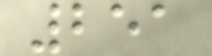251
